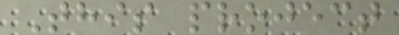This project
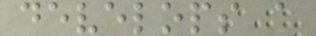develops a
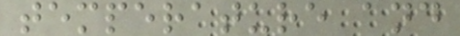temperature and
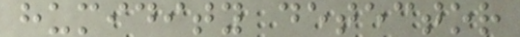humidity detector
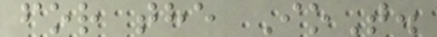for the IoT.
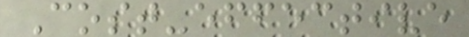Cost-effective
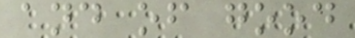and of good
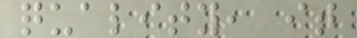quality, it
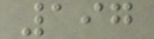197
